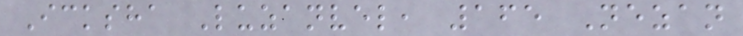Icksha Luzanvel, 165 Nezan
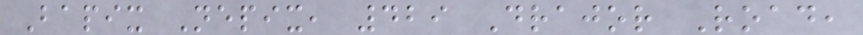Bapix Nepix, 429 Drajor Road,
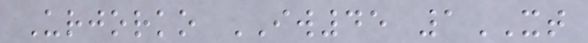Urjorko IW45 1XT
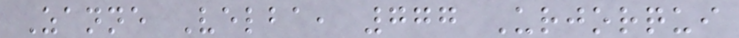Zanne Velba, 777 Urjorqui
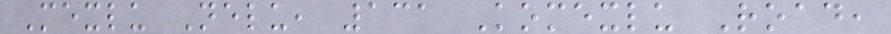Mexlu Nelu, 131 Komexlu Road,
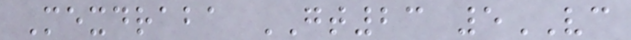Mexdraba GT23 5VC
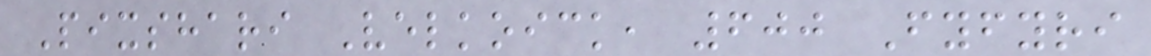Pixshari Velkoick, 600 Fyfyri
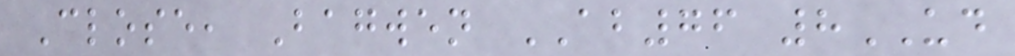Close, Bagwen AB76 8UD
